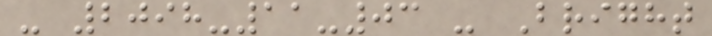- 2098-11-03 - Bright
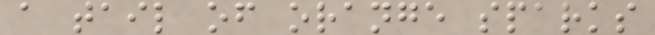a tail of orange sparks
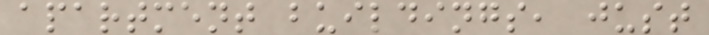apartment buildings, just
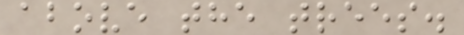above the trees.
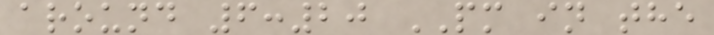around 6:20 PM in the
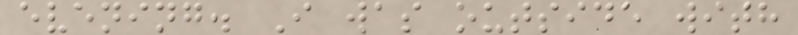evening. I was outside with
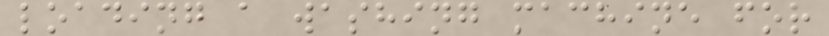loading a washing machine for
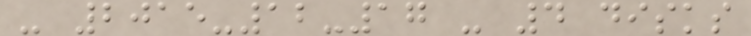- 2015-12-17 - 4 disks
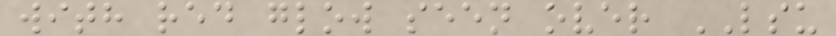with red glow seen over LSU
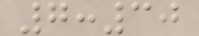7:30
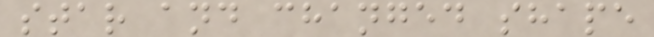star and changed shape
